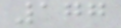177
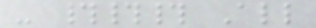- ### All
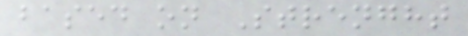based on Strenght
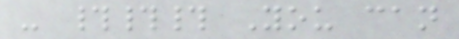- ### You can
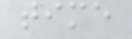time
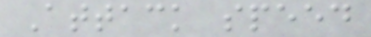Attack speed
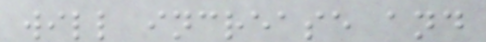will increase and
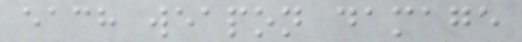each weapon damage
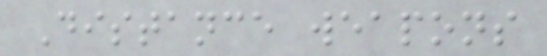Distance weapons
